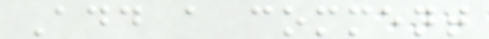Add a comment
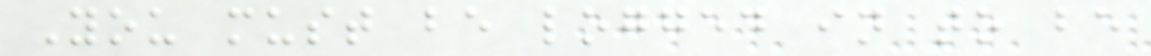You must be logged in to be
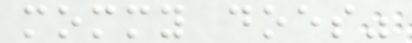mommy does"
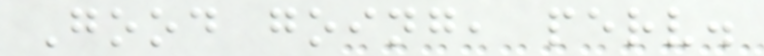Good going, perv.
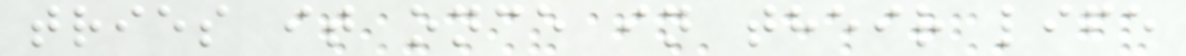tries it once in their life
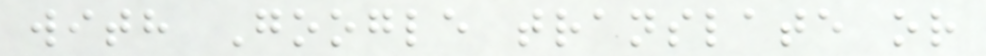with Google translate or
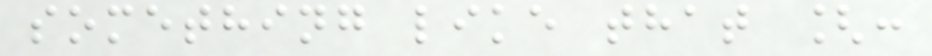something like that [:
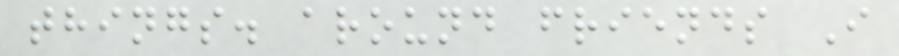things. around friends I
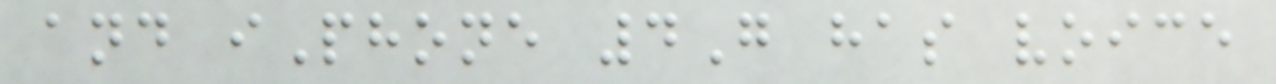and iPhone 4G has voice
